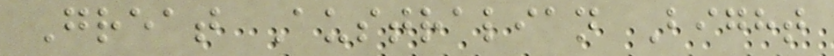Great Australian Bight
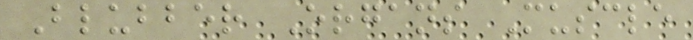Blubber Organs Muscle
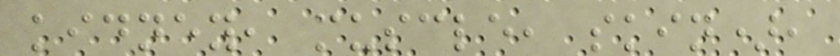kidney, muscle, skin),
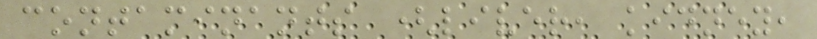contaminants (liver, kidney,
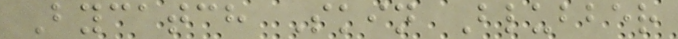Bycatch Skin Blubber
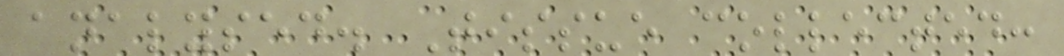analysed. Tissue collected:
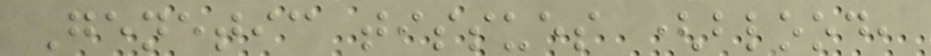Genetic tissues (blood,
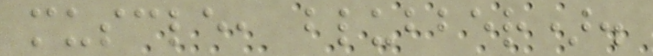muscle, blubber).
